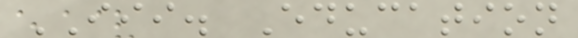III. Education
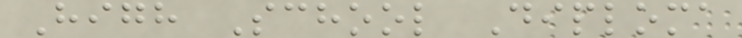High School Diploma
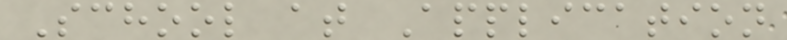School at Application
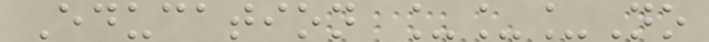Education ___No
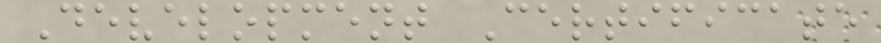Development Certificate
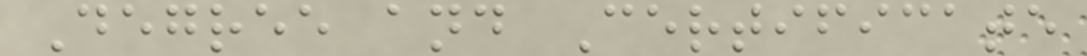Degree and Certificate
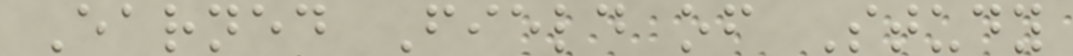Earned Field of Study
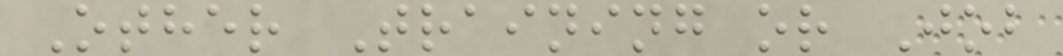Other Training or Job
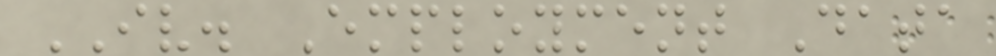IV. Employment Data
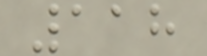118
